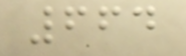664
